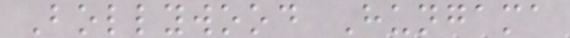Bollywood Hungama
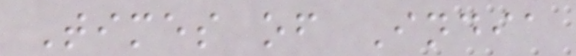Times of India
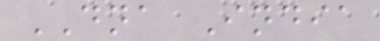DNA India
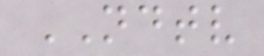NDTV
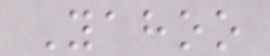Yahoo
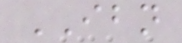IBN
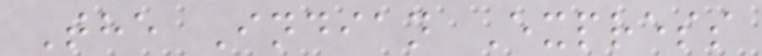The Indian Express
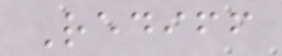Rediff
